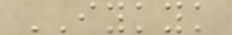IYKYK
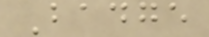Badge
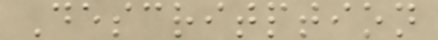Descritption
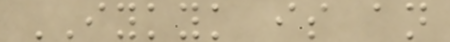IYKYK is an
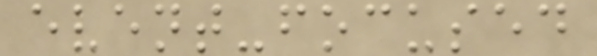event-focused
